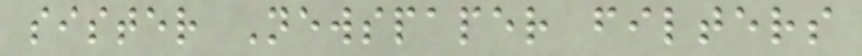sister Newspaper filters
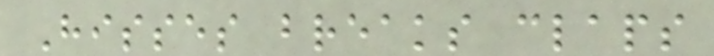Hisses breaks claps
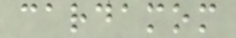cardamom
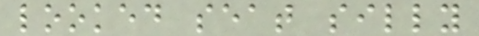looked seat silly
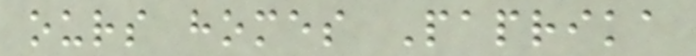ours homes Paprika
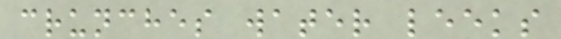crunches water leeks
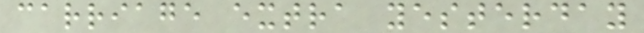carriage extra yesterday
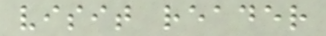visit reader
